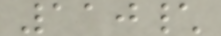110\
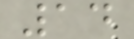14
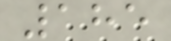185
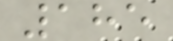185
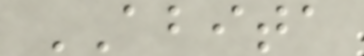ABITA
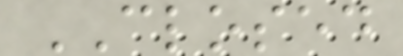CLOSED
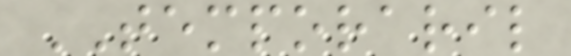TEMPORARIL
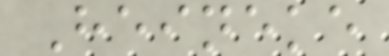Heineke
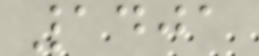1401
